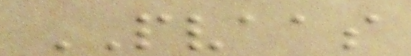PVAAS
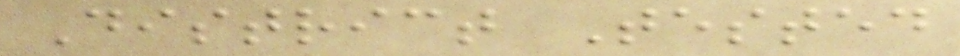District Tested
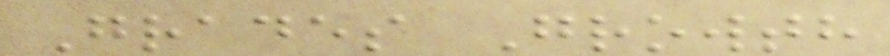Grades Growth
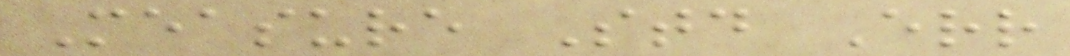Measure Std Err
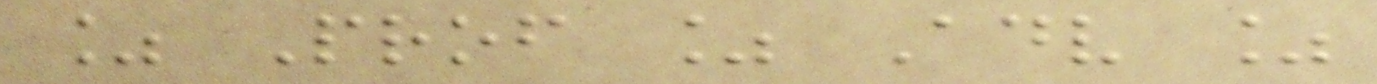% Prof % Adv %
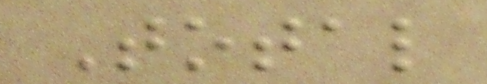Total
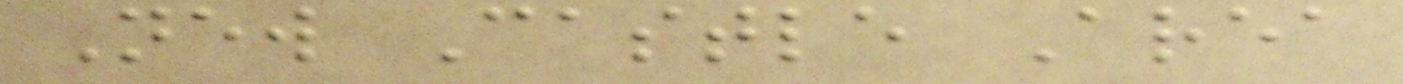New Castle Area
